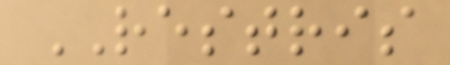RESTRIS
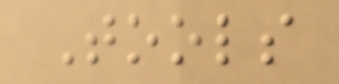Tools
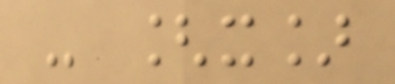- [x]
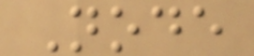Node
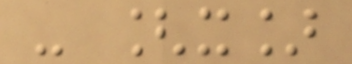- [x]
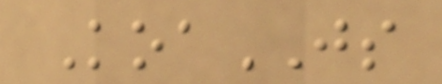KoaJS
